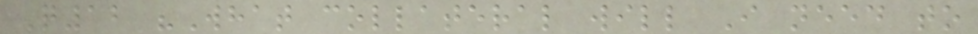Q12 "What collateral will I need to
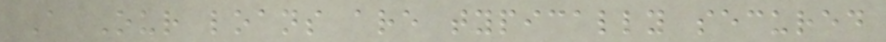A Our loans are typically secured
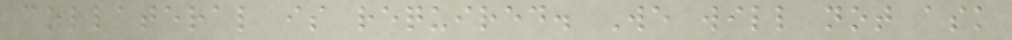collateral is required. We will not ask
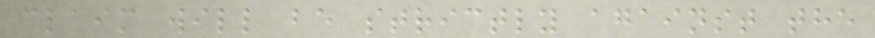claim will be strictly against the
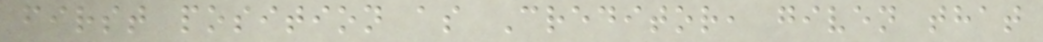first position as Creditor, given that
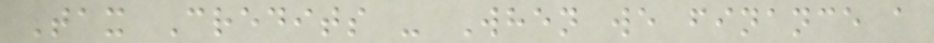Tax Credits - When we finance a
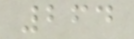264
